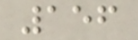156
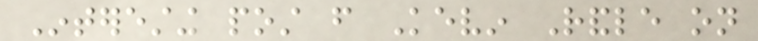Interesting post from Kevin Randle on
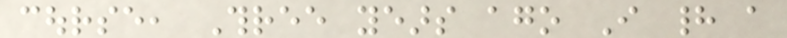course, Three years ago I had a
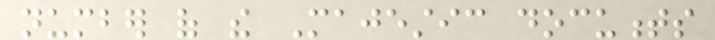number of the Majestic documents
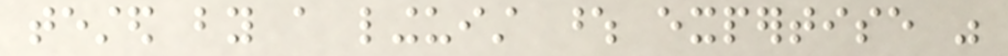tested by a linguist whose expertise was
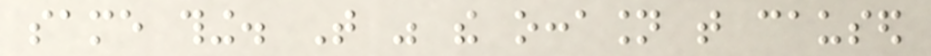same thing. That was the occasion that caused
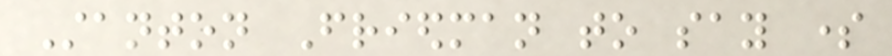Stanton Friedman to say some
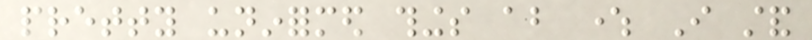pretty uninformed things about where I stand
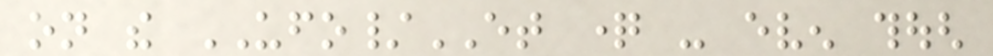on the UFO/ET question - even though
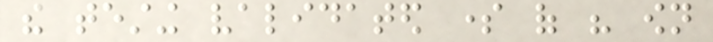the testing validated some of his own
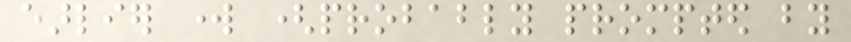earlier work (probably prompted by
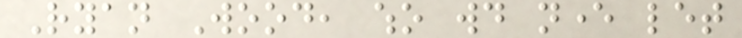Ryan Wood, who would never let
